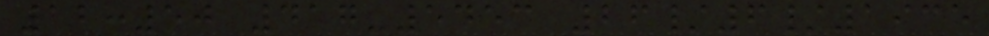12:50 417-5453 26/6/1935
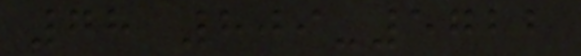78 809-5722
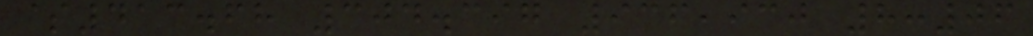$413.68 304.397 936,930 8:06
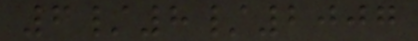6/8/2007
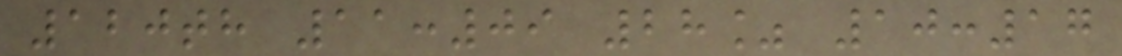120th 11:09 28% 10:17
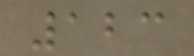123
